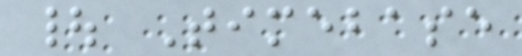| Timebase
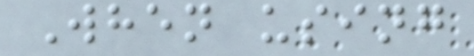When using
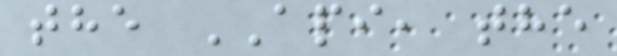the API, the
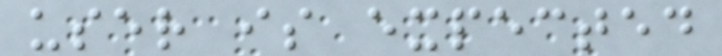user is expected
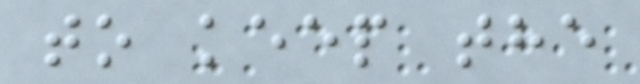to keep the
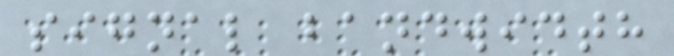signal bandwidth
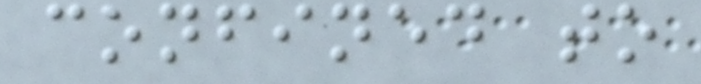confined to
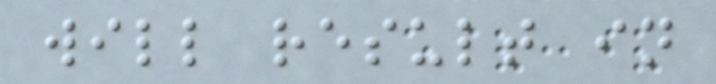will result in
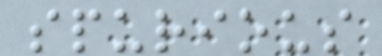spurious
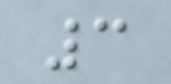3
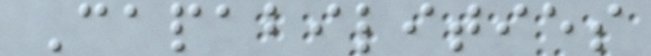Capabilities
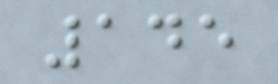145
